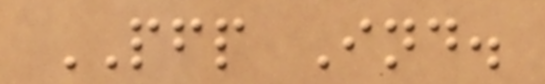PFP Ind.
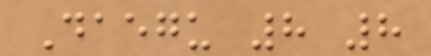Daegu 8 8
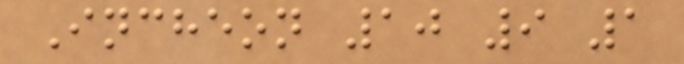Incheon 10 9 1
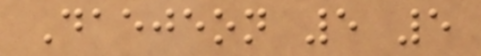Daejeon 5 5
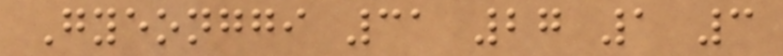Gyeonggi 31 27 1 3
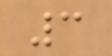3
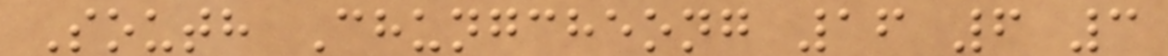South Chungcheong 16 6 3
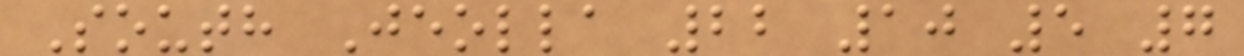South Jeolla 22 10 5 7
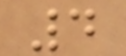4
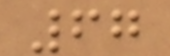67
